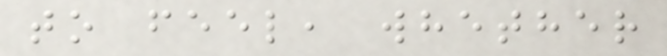to feel, whether
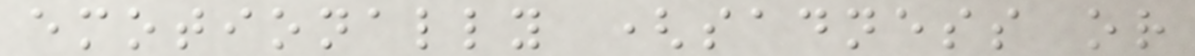emotionally (sadness or
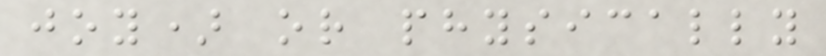joy) or physically
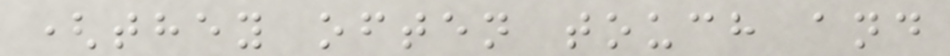(they often touch and
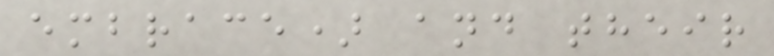embrace) and their
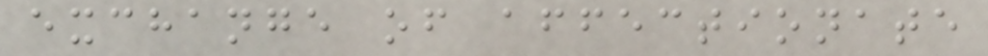exchange of affectionate
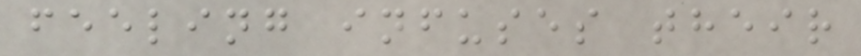feeling infuses their
